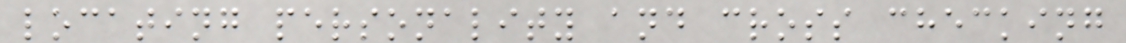locating personality and cross checking
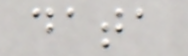data
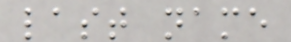last name
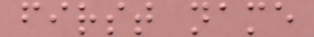first name
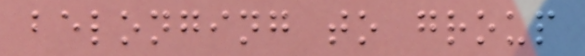belonging to group
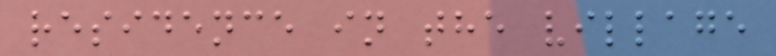residence in the village
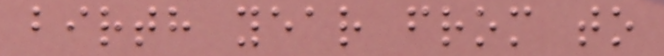birth year from to
